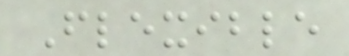Flexible
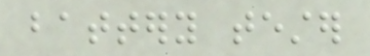battery tester
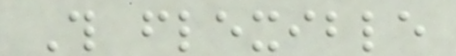This flexible
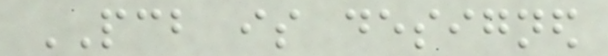PCB is designed
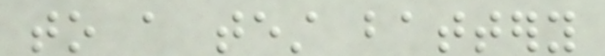to a test battery
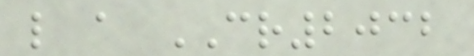like a CR2032
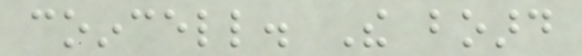coincell. The board
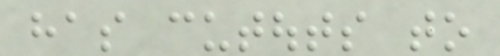has cutouts to
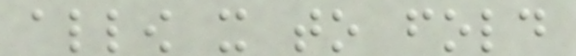allow it to fold
